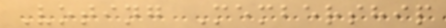Voting Membership
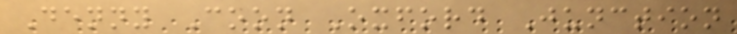Denny Coon Oxford Junction
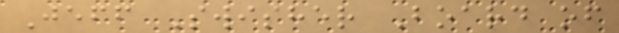Jeff Swisher Board of
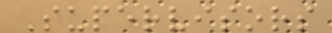Supervisors
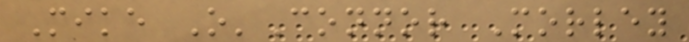Mike O'Connor Morley
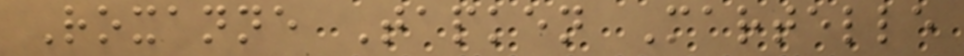Roxanne Tapken Martelle
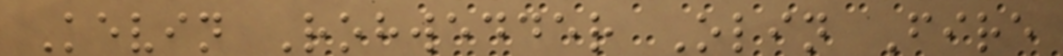Kevin Rohwedder Olin Fire
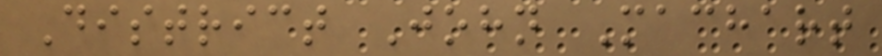District John Machart
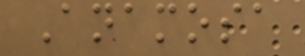Anamosa
